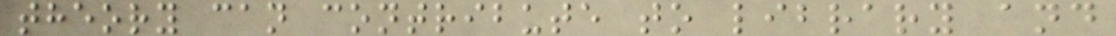theory can contribute to library and
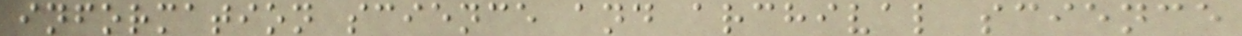information science and archival science
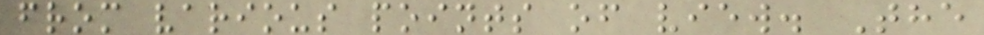from various points of view. The
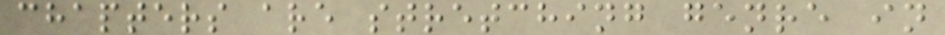chapters are stretching genre in
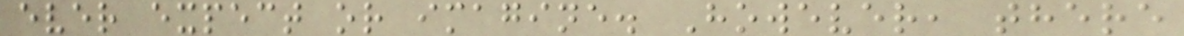ever expect or imagine. However, there
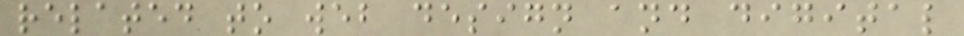related to web design and digital
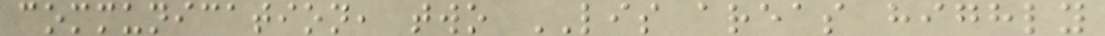communication, two LIS areas highly
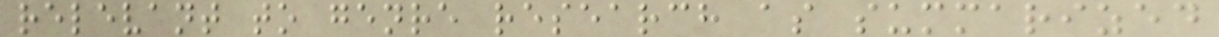relevant to genre research as summarized
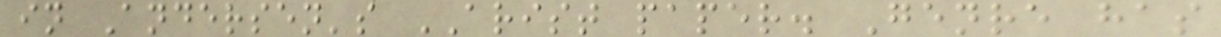in Andersen's ARIST paper. Genre has
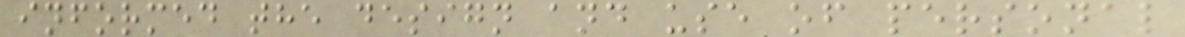informed the design and use of personal
